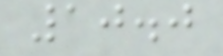10.0
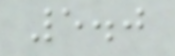5.0
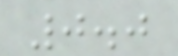0.0
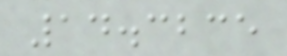14.3235
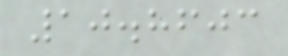10.8603
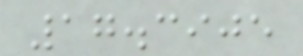17.3905
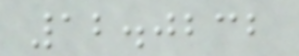12.0232
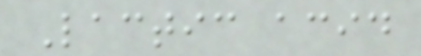Lactic acid
